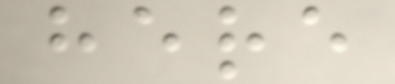here
